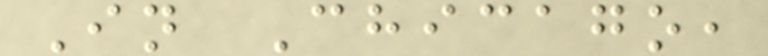In Chicago,
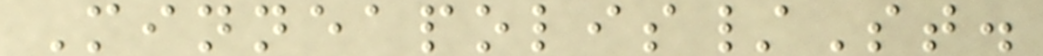Minneapolis/St.
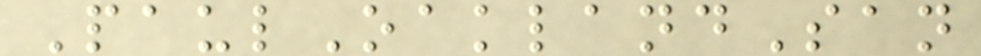PaulOaklandSan
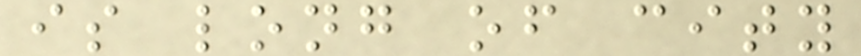is long of city
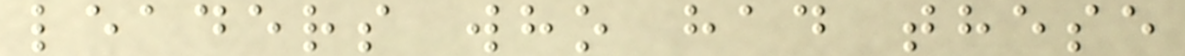leaders who had these
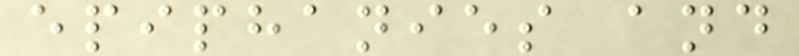epiphanies and
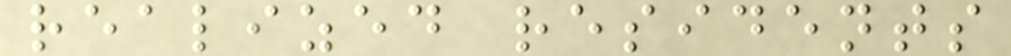realized residents
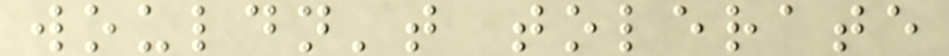wouldn't tolerate
